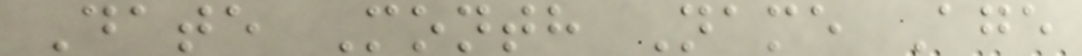Date Month Name Age
